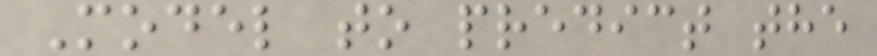Model to predict the
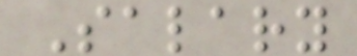Salary
